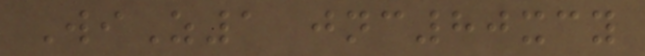WiZ1 jnc80xcy
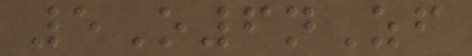5O6nZf
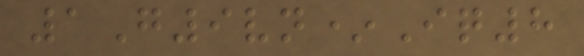1G9vn*Iq8
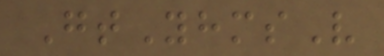GtYhmsV
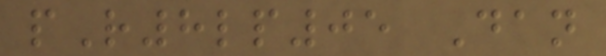pR8lp05 Dan
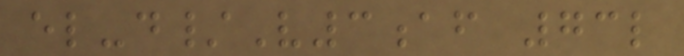el-d/V3af 73l
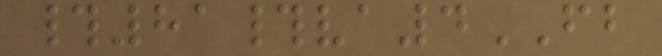#81#va4FB
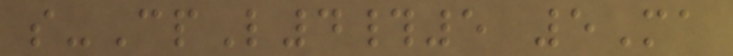s-CpL4#5 5Ma
